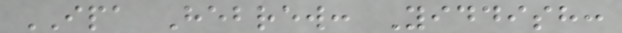IPA Hebrew: Yiddish:
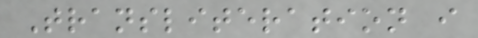Transliteration i
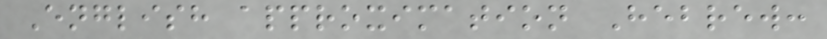English approximation Hebrew:
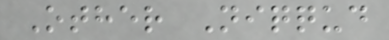Other Niqqud
